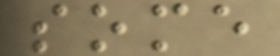some
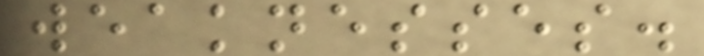weaknesses.
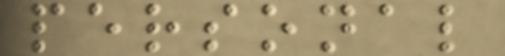personal
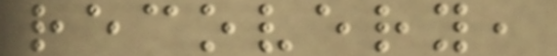recovery,
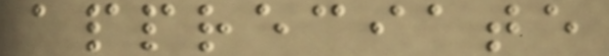appreciate
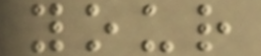your
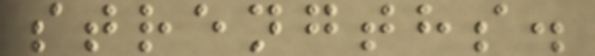strengths.
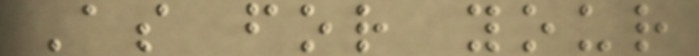As for your
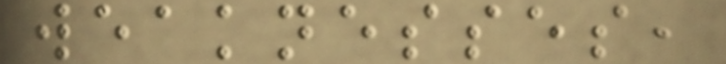weaknesses,
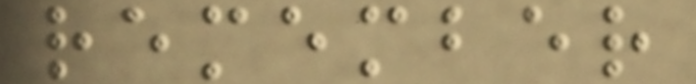remember
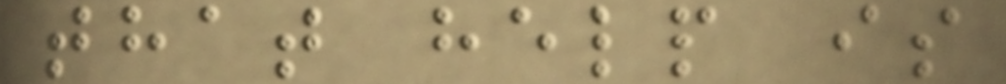that help is
